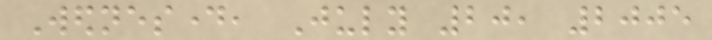Wednesday, July 20, 2005
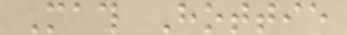Math Hottie
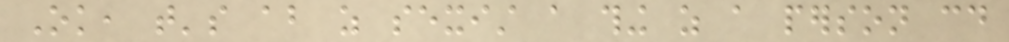Ok, that's about as sexist a thing as a person could
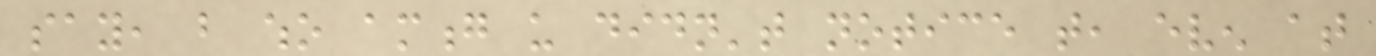say, but who among us didn't notice that, even at
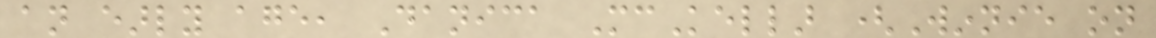an early age, Danica McKellar (Winnie on
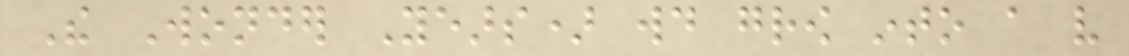The Wonder Years) would grow into a very
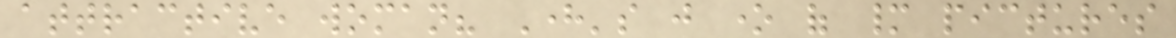attractive woman? Here's just one of many pictures
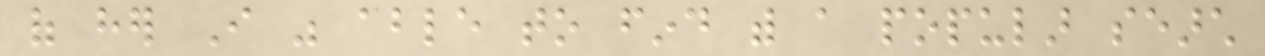of her I was able to find with a popular search
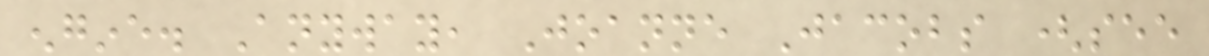engine. Anyway, Joanne Jacobs (see
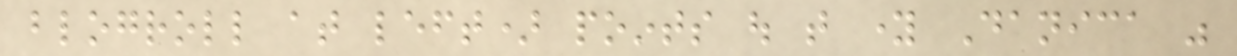blogroll at left) points out that young Danica was
